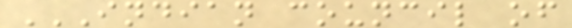INDIAN COUNCIL OF
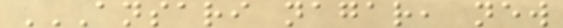ANSARI NAGAR, NEW
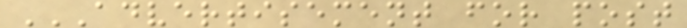ADVERTISEMENT FOR POST
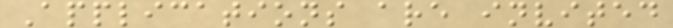Applications are invited
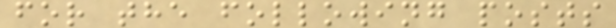for the following posts
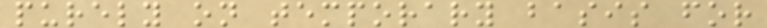purely on temporary basis for
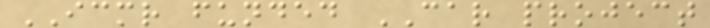ICMR funded CAR project
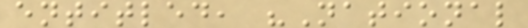entitled, "National
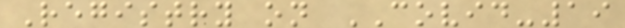Registry on COVID-19
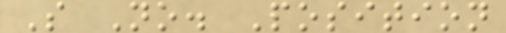S No. Position
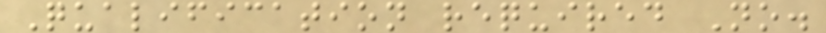Qualification required No.
